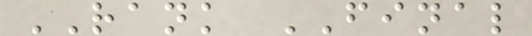RANK FINAL
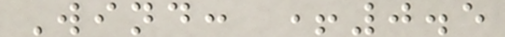Wind: +0.5
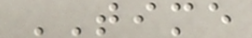TIME
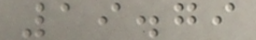19.79
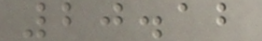20.12
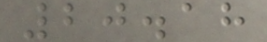20.18
